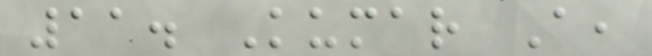11. Kumar A,
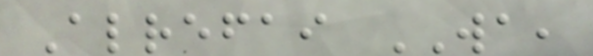Alrefai WA,
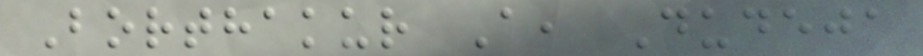Borthakur A, Dudeja
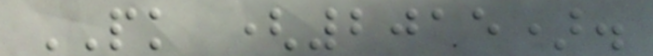PK (2015).
